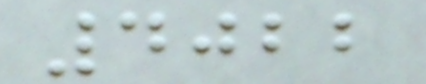4022
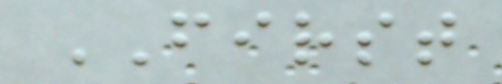FIRST
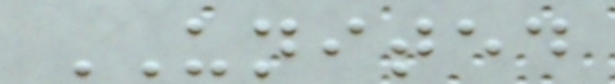UNITED
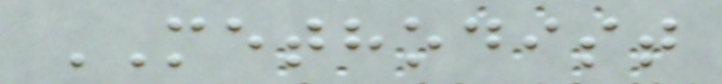METHODIST
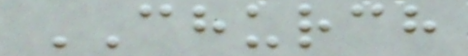CHURCH
